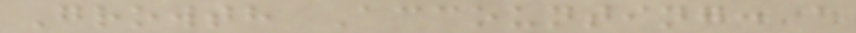Growth Accounting: a
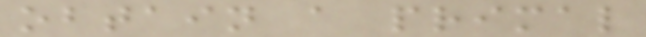obtain a primal
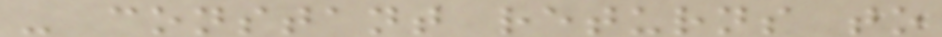- constant returns to
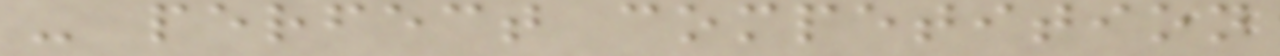- perfect competition
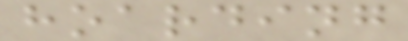hoarding
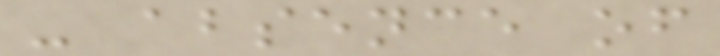- absence of
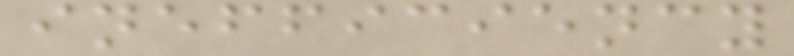inefficiency
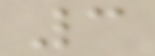3
